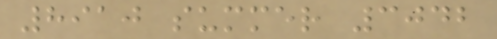8910 summer 3042
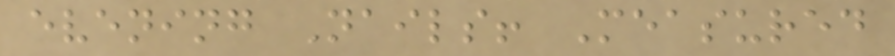evening Nails! Measured
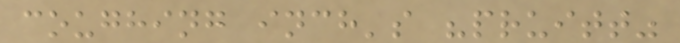coughing inch's "pruitt"
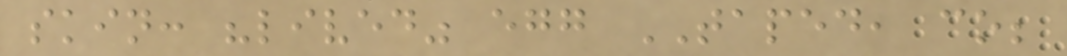skin: "lived" egg TAPED, co;
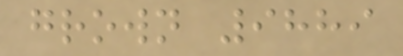grown 9889
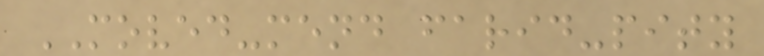MOVED-mend farid-pity
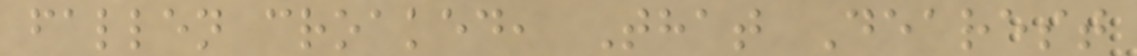fallen croaked, That Dearest
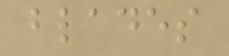blades
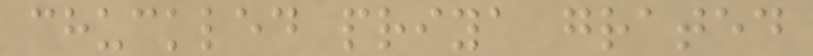chuckled priya grated
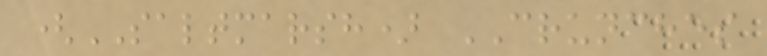(SALTMARSH) CRUNCHES
